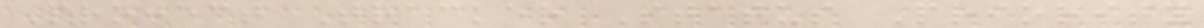Project Tracker Status Priority
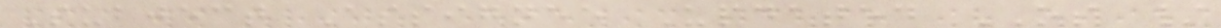Subject Assignee Updated OS /
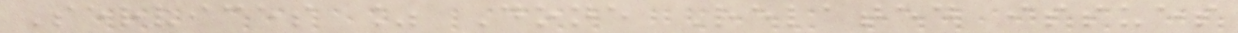Services % Done Related issues
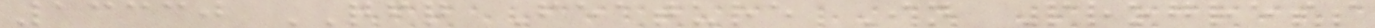13330 QFQ Feature In Progress
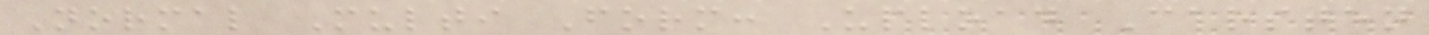Normal Multi Form: Upload Carsten
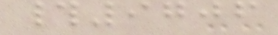#9706
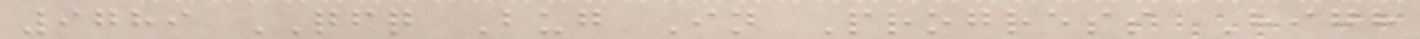9789 QFQ Bug In Progress High
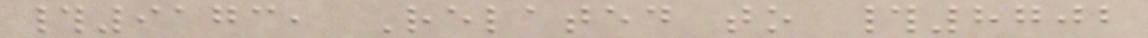#9173, Related to #8702
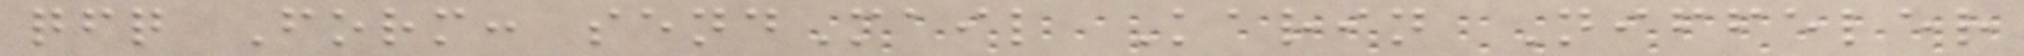qfq Form: sendMail Karin Niffeler
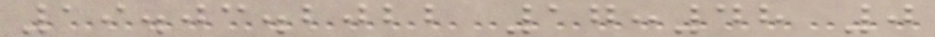19.03.2022 17:48 0
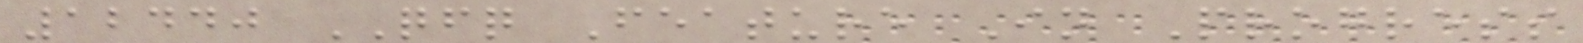12440 QFQ Feature In Progress
